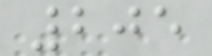205
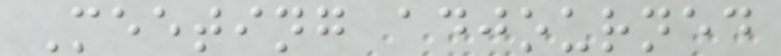Meeting adjourned
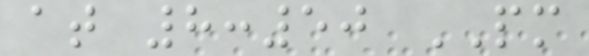at 8:50 PM
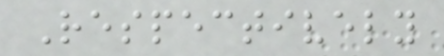Respectively
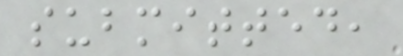submitted,
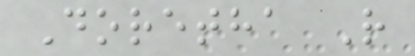Doretha R
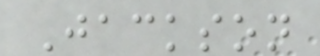Jackson
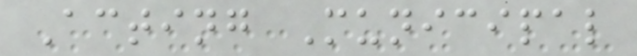Acting Municipal
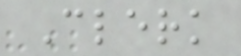Clerk
